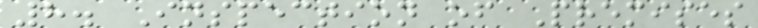8. Inspection of Premises
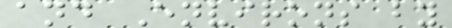and Environs by
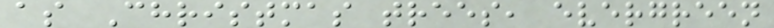as Christmas trees, evergreen
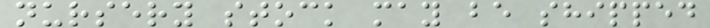nursery stock may be shipped
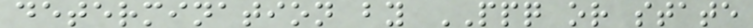determination by PPQ or state
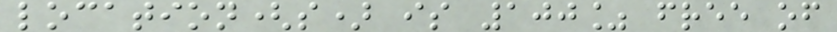location(s) is 100% free of
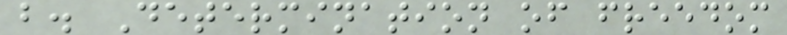b. Determination of freedom
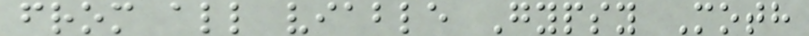from all viable Gypsy Moth
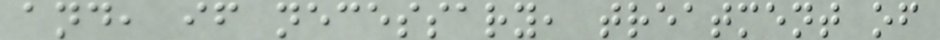and, if necessary, treatment of
